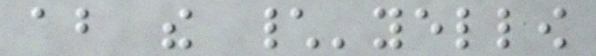about the \'yellow
